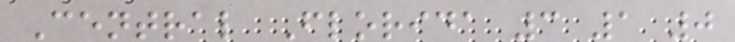Central Florida 3 1 0
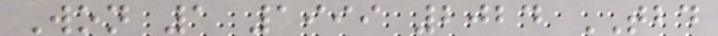Won 1 1999 2024 TBD
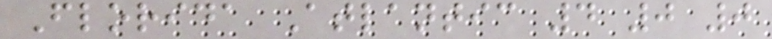Florida Atlantic 4 0 0
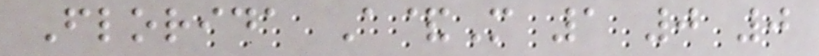Florida A&M 1 0 0
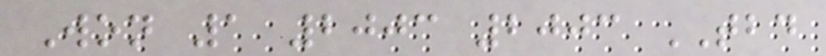Won 1 2003 2003 TBD
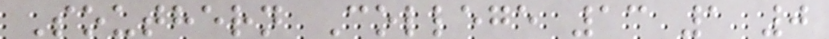Southern College 13 1 0
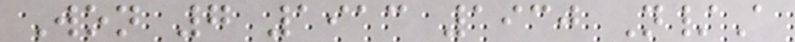Won 7 1913 1930 N/A
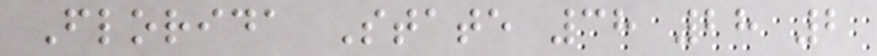Florida State 38 28 2
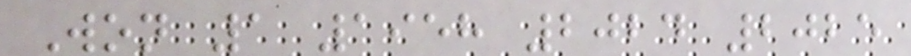Won 1 1958 2024 2025
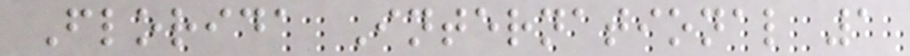Florida International 1
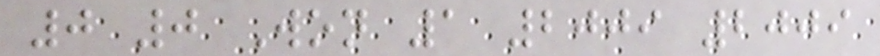0 0 Won 1 2009 2009
